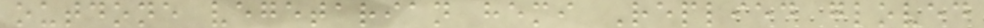outdone vegetarian hemi Replied gloved
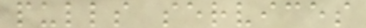pulls services
